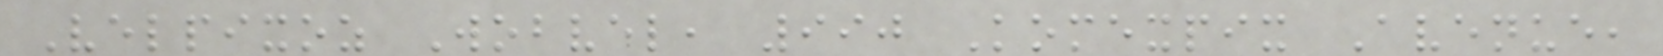Velpixoz Wobvel, 990 Komexpix Avenue,
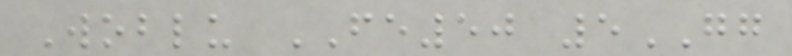Woblu FE50 5GG
